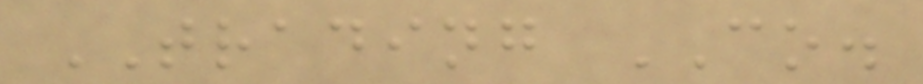TRADING CO.
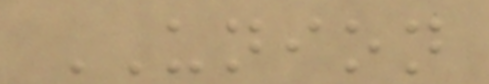UNION
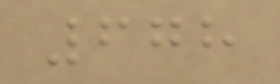678
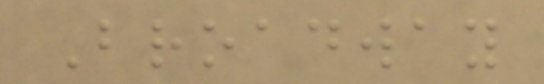Broadway
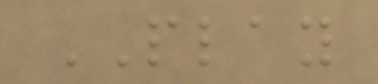PLAY
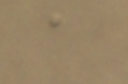a
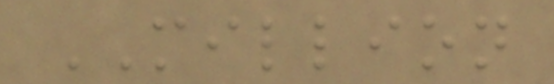MILLION
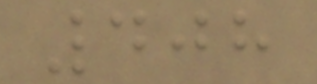408
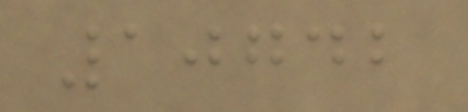10742
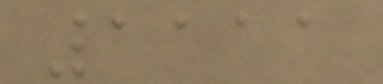1111
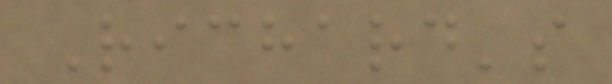Richard's
